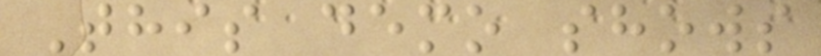This demo shows
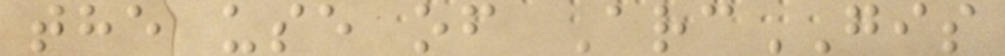the use of ArcGIS
